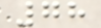78
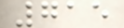715
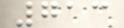713
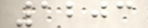1203
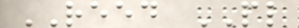REED PL
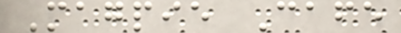Magpie Cafe
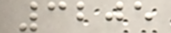3205
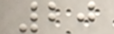20
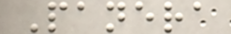Panera
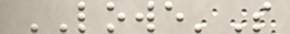LOWE'S
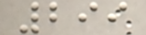299
